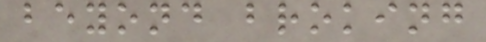beyond broking
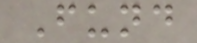Fund
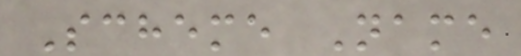Scheme Name
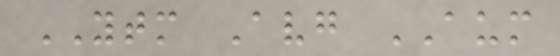YTM Avg AUM
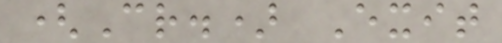(Cr.) Exit
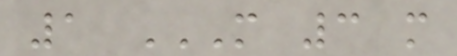1 M 3 M
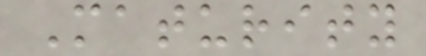Maturity
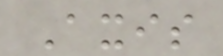Axis
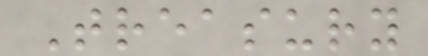Treasury
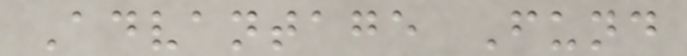Advantage Fund
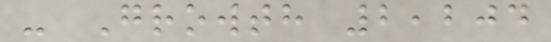- Growth 2,204
